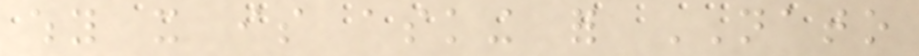why it is asking for NATO
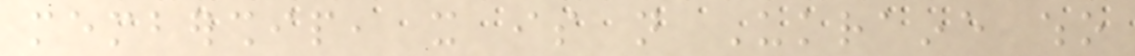membership, it is not Ukraine who
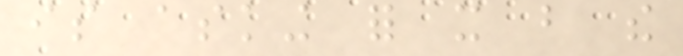is asking for it but the
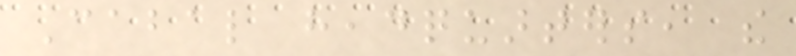Cabal headquarters, the
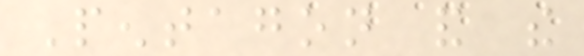Pentagon and the
